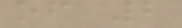of 2
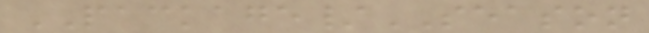PACKAGE/SEASON
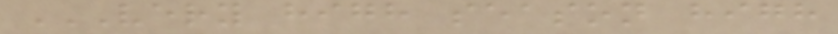VERY HIGH SEASON HIGH
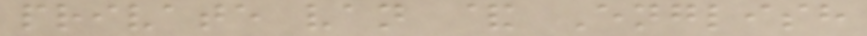private van & English
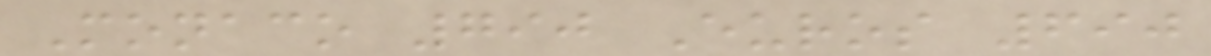Monaco 790 Euros 690
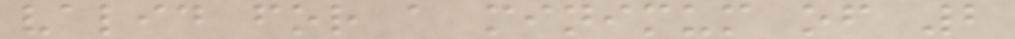valid for a minimum of 2
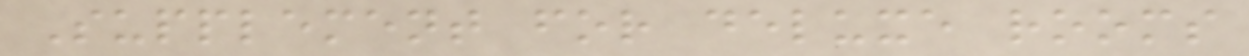Supplement for deluxe rooms
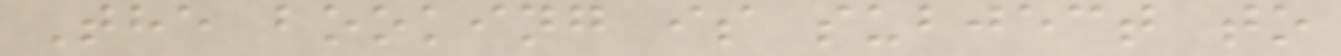The booking is subject to
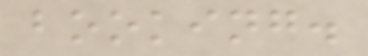booking.
